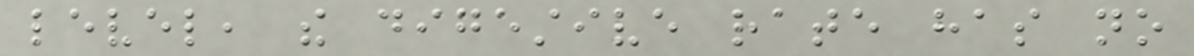level, the digestive rate has no
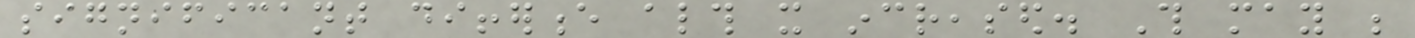significant difference although it increased. This may be
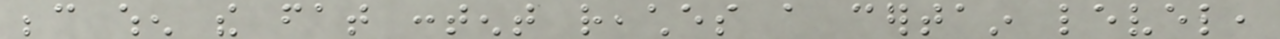because when the fat content reaches a certain level,
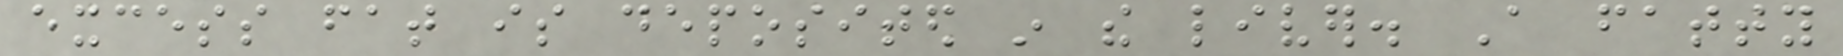excess fat is deposited in the liver. A fatty
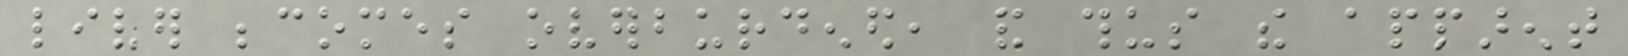liver becomes overburdened, and thus the apparent
